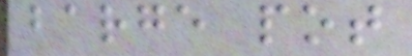barge pot
